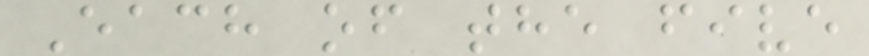Each of the five
